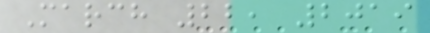March 22, 2019
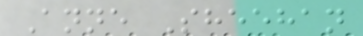Anne Sheehan
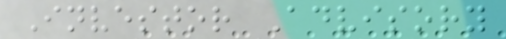Investor Advisory
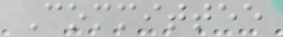Committee
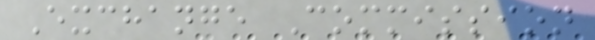Exchange Commission
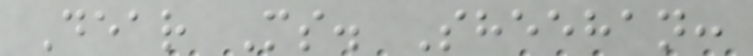Dear Ms. Sheehan:
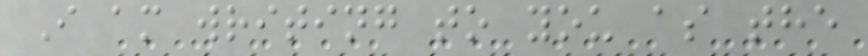I am writing to you as the
